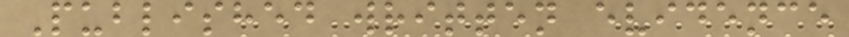Published written evidence
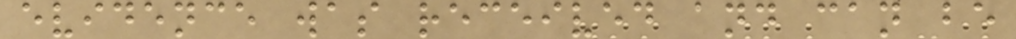evidence was received and can be
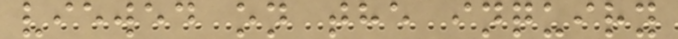viewed on the inquiry
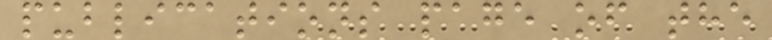publications page of the
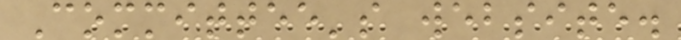Committee's website.
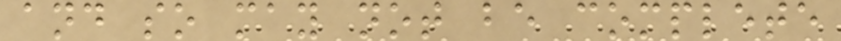and so may not be complete
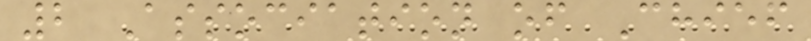2 Association of Chief
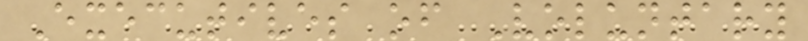Executives of Voluntary
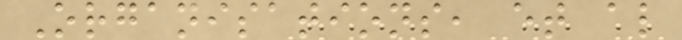Organisations, et al
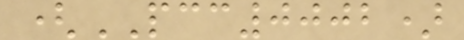(PCC0002)
